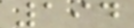194
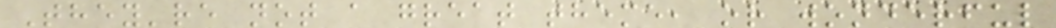They're not a great theme, or wonderful
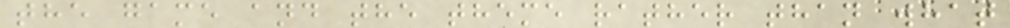the game and the theme rather than what
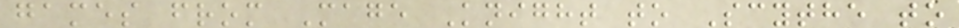games from Mage Knight to Scythe to
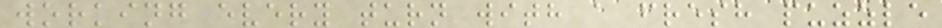working every turn with a fresh puzzle
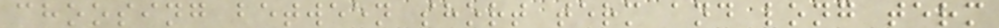choosing between short term and long term
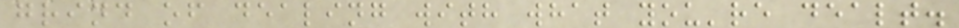grind of dealing with what you're dealt.
